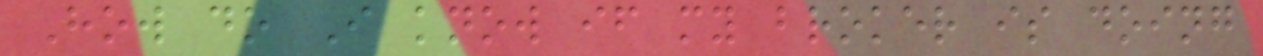How do I know if my broker is doing
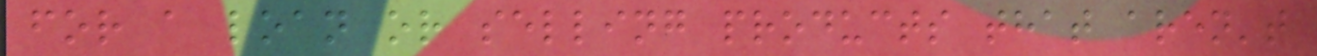for a loan or selling products that aren't
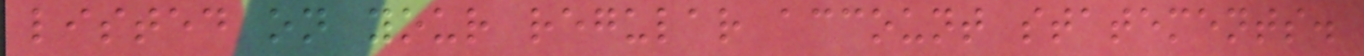listed on your regular account statements.
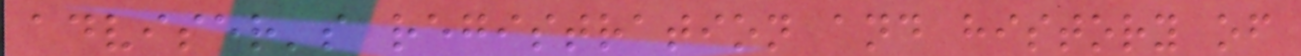adviser's registration and history of
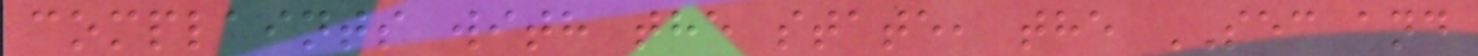complaints with the state, the SEC and
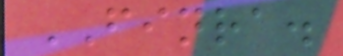FINRA.
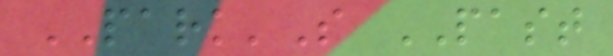PARK'S PAST
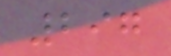297
